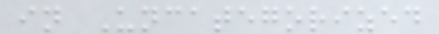in Uncategorized
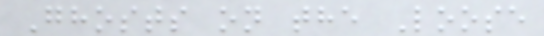Ghosts on the Loose
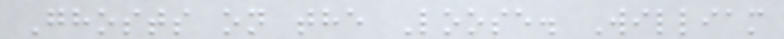Ghosts on the Loose. William
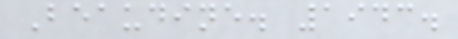Beaudine. 1943.
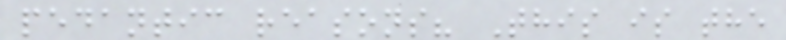pedantic reasons? This is the
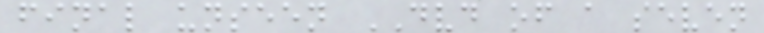final unseen DVD of a seven
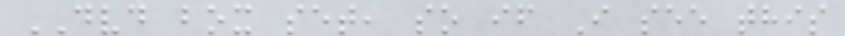DVD box set, so if I see this
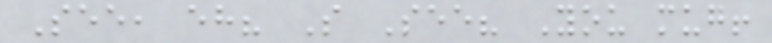See, eh? S See? You mug!
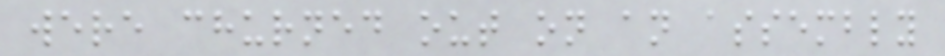were churned out on an assembly
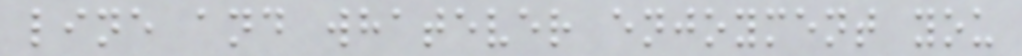line and whatever enjoyment you
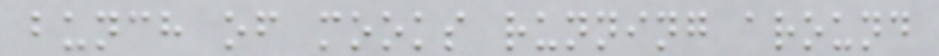bunch of mooks running around
